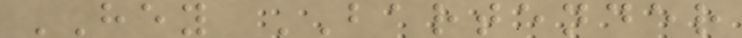HEY BARTENDER
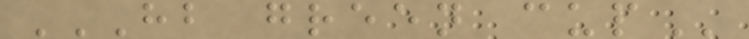HB GREEN CUP
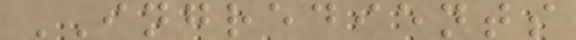INGREDIENTS
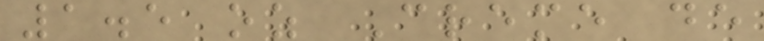1.5 oz Creme de
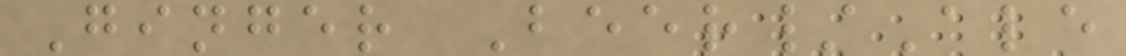Ginger Beer/Ale
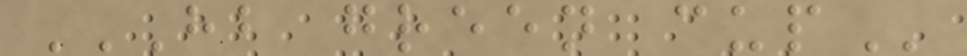HB GREEN CUP
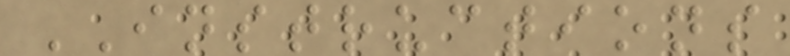INSTRUCTIONS
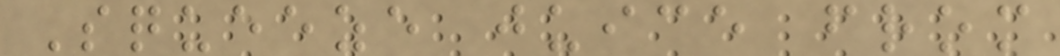Squeeze juice from
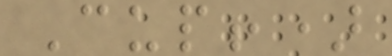Cup!)
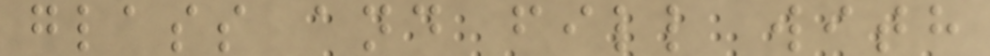glass and fill with
